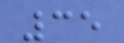35
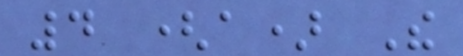4 (a) The
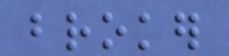broker
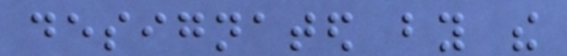designated by the
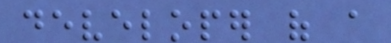developer of a
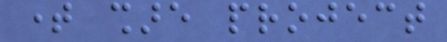time share project
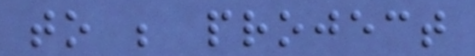to be project
